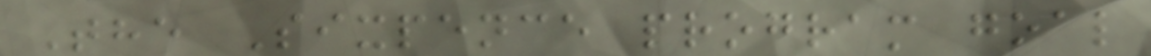The Sixpence program goal
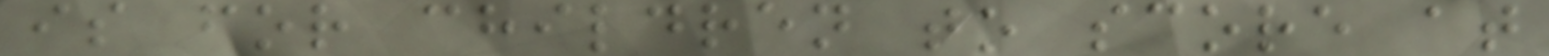is for children to score at
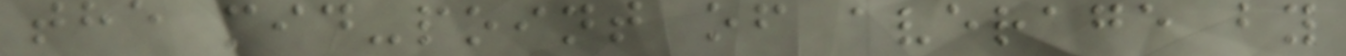the mid-point of average by
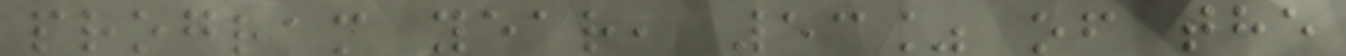program year, 53% of the
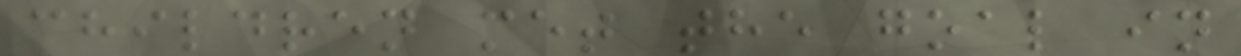children met the goal in
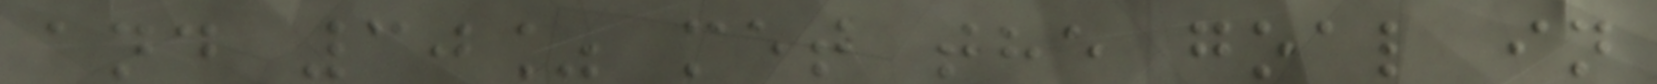and 30% met the goal in
